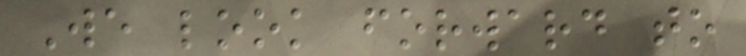We look forward to
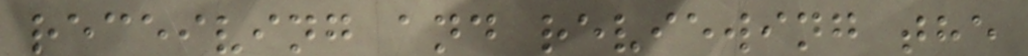receiving and reviewing the
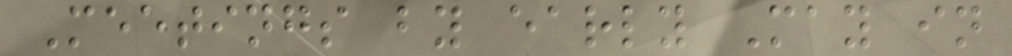Meetings by early May in
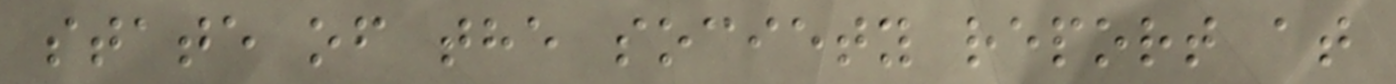state of the society report at
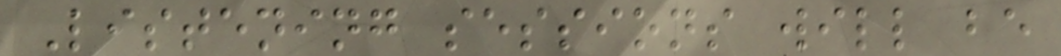Listening sessions will be
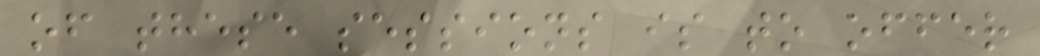of these sessions is to offer
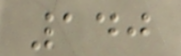140
